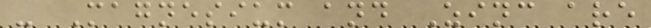- Magnesium and Zinc are
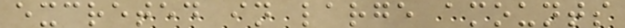excreted in large amounts
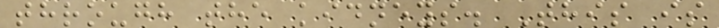through the kidneys. This is
